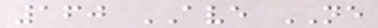160 AVE NE
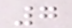7
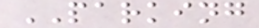PARKING
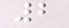2
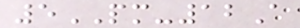5PM-12A
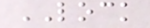LOCK
